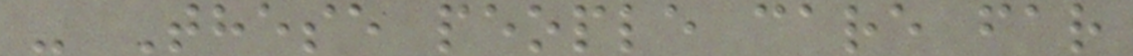- These people care far
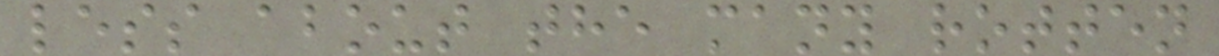less about the many rotten
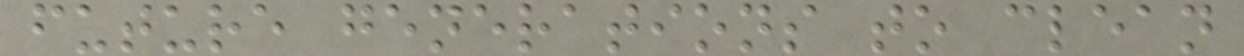future generations to clean
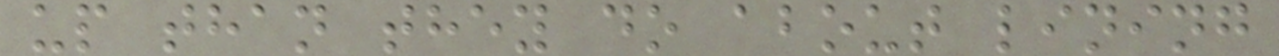up than they do about lining
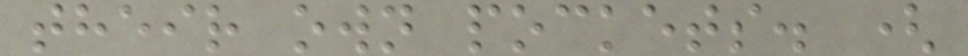their own pockets. (
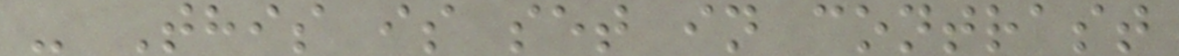- This is set in contrast
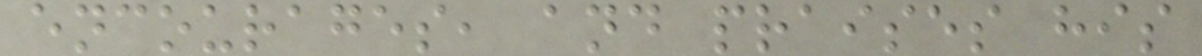encourages, and praises his
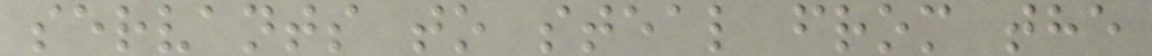servants to steal from the
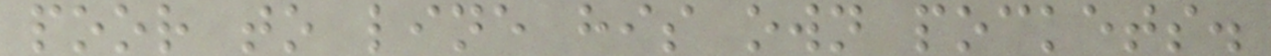poor to line his own pockets.
